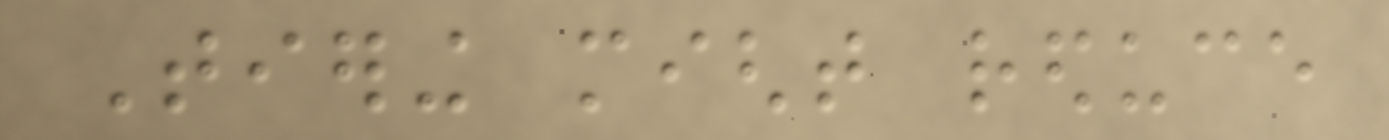Tiering might reduce
